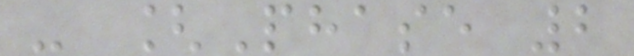- [Phase 2
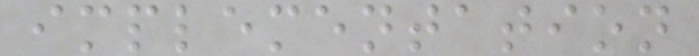implementation
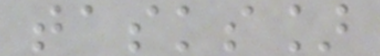tasks]
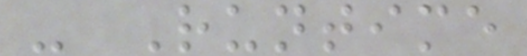- Runtime
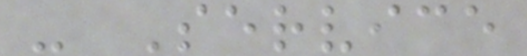- Service
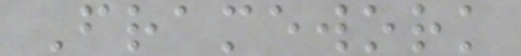Framework
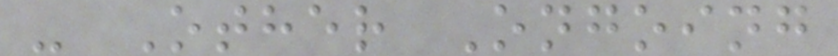- Other Ongoing
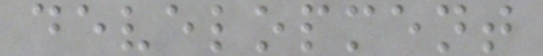development
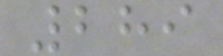289
